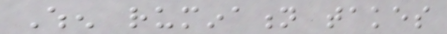When rumination takes
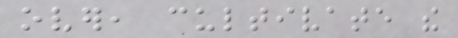over, cultivate the
